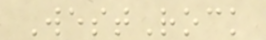WestRock
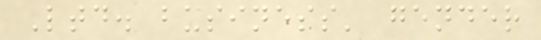Ltd. business' gender
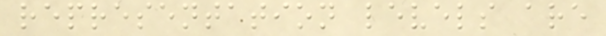representation levels are
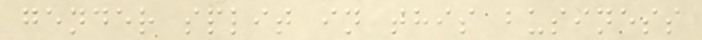gender split in this business
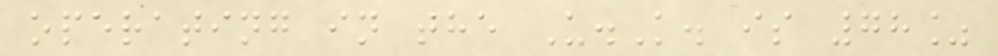operating in the U.K. is 78%
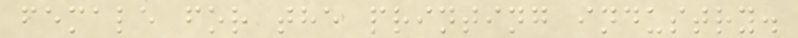female for the printing industry.
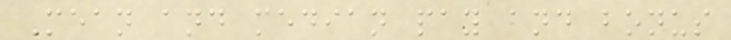Mean and median pay and bonus
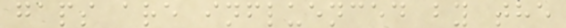gaps are influenced by the
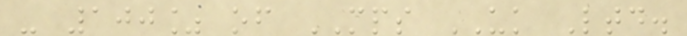- 100% of MPS UK Ltd.
